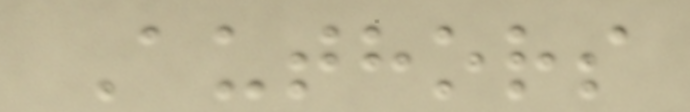Authors
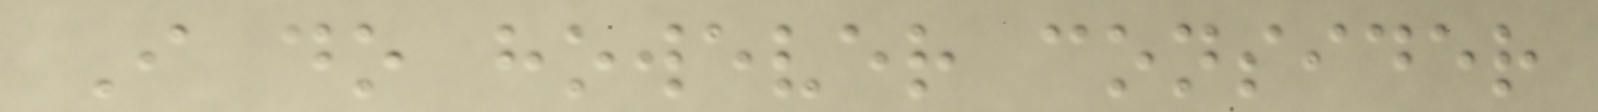I do however consider
